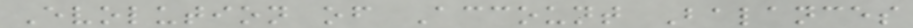Evolution of Account Balances
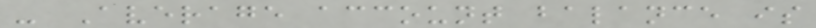- Average account balance is
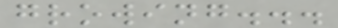growing...
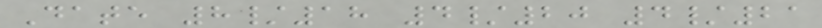Date 8/18 4/20 4/21
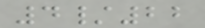4/22
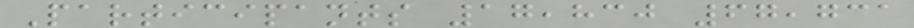Participants 17,830 67,731
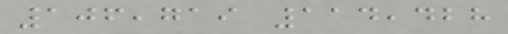106,719 114,428
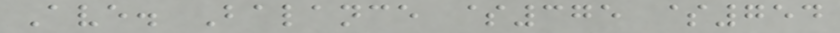Ave. Balance $375 $754
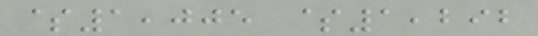$1,005 $1,292
